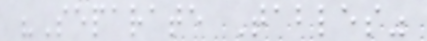"Separate Tables"
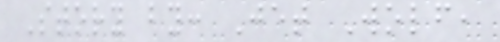Story by: Jet Wolf,
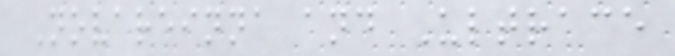Novareinna and Ultrace
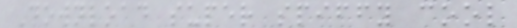Download super spiffy cool
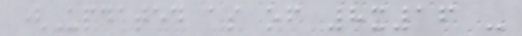(Updated as of 8x16 -
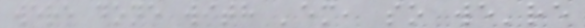were done with 'em, so we're
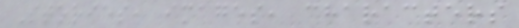Stories, images, characters
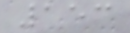153
